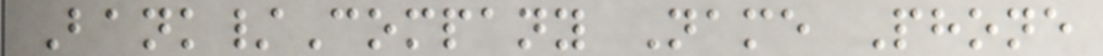Bank/Company Name Phone
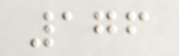176
